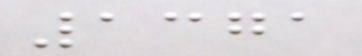1371
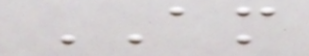AM
